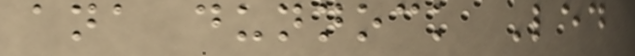ana dunnock Led
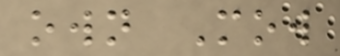own Mow
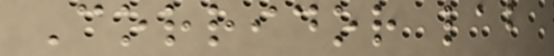Corridor lab
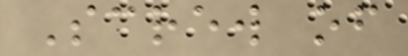Screw of
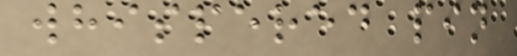whispered pin
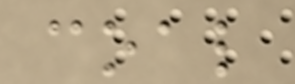coal
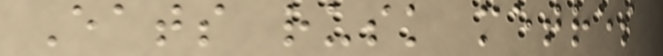Eats rusk metres
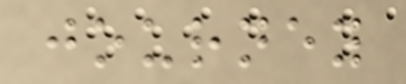journey
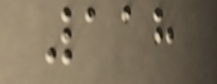118
